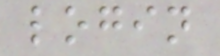login
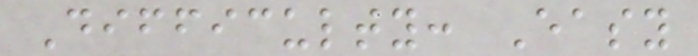Difficulty: Easy
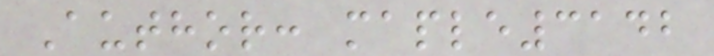Author: maple3142
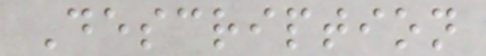Description
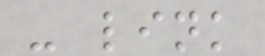- link
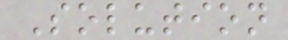Solution
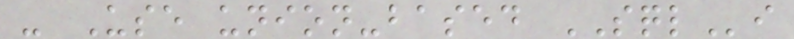- Use union-based SQLi
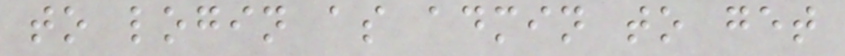to login as admin to get
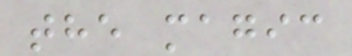the magic
